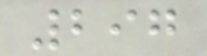297
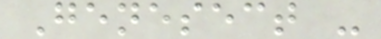Genesect -
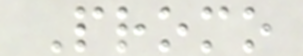Promo
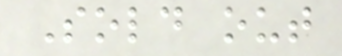Sold out
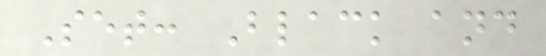Set: Black and
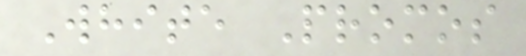White Promos
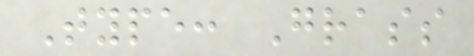Type: Grass
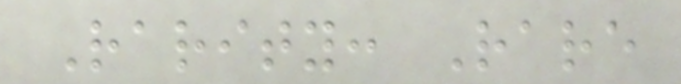Rarity: Rare
